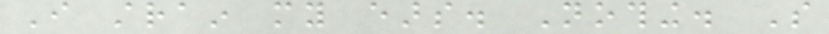I strain my ears. Nothing. So
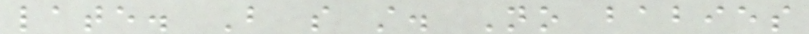late. But so still. No babies
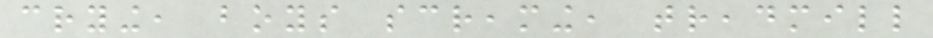crying, boys screaming, treadmill
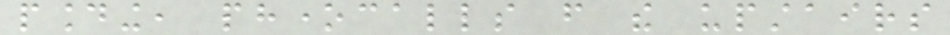pounding, phonecalls from the upstairs
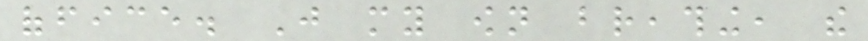office. Just my own breathing, the
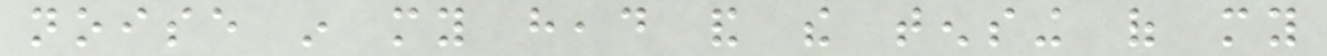noise in my head and the tensing of my
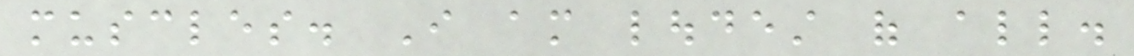muscles. I am loudest of all.
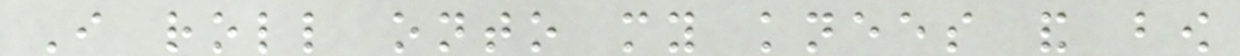I roll onto my knees and bow
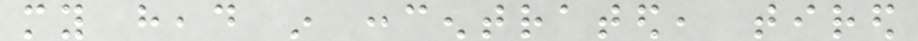my head in concentrated, tired
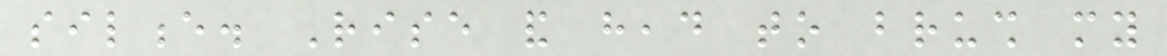silence. Rise and head to brush my
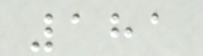181
